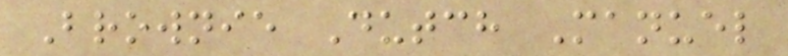Brownie Dutch Manuel
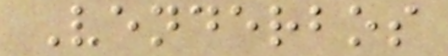Venderbos
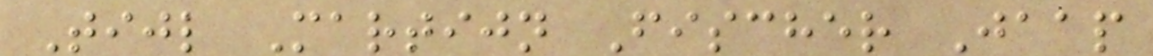Tijl Martijn Fischer Jaap
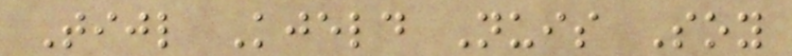Tijl Kjeld Nuis Soy
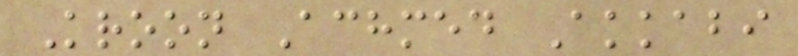Kroon Achmed Akkabi
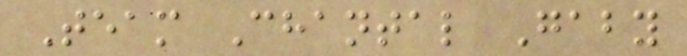Team Chantal Gaby
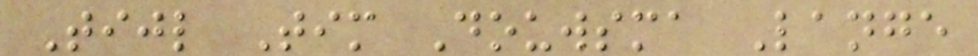Tijl Tim Douwsma Lange
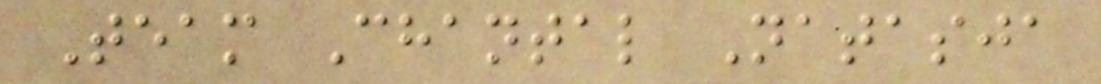Team Chantal Natasja
